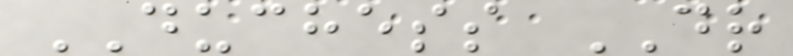DUCHESS DR
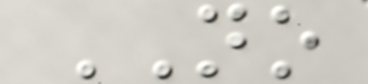NO
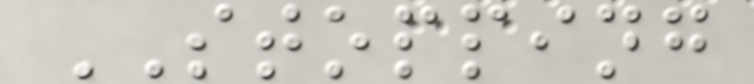STOPPING
